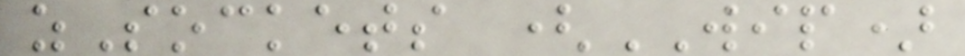zSockets (WIP)
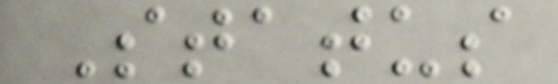Status
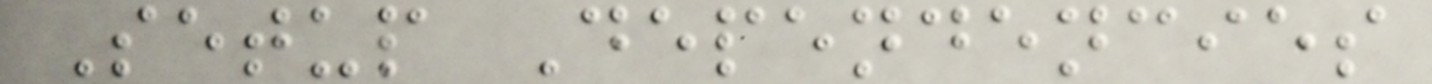Setup Dependencies
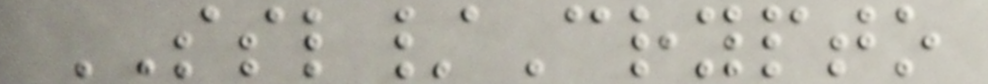SSL/Crypto
